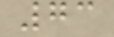73
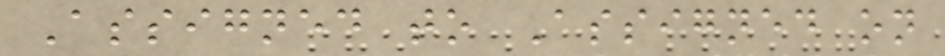Assigned to Assigned on
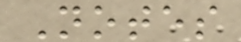Notes
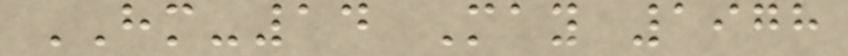HM-14 May 1978
